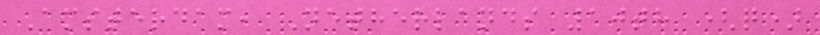Amsterdam, Netherlands 10th (q)
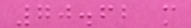70.62 m
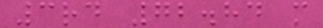3rd 72.84 m
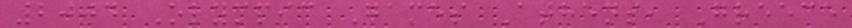2004 Olympic Games Athens, Greece
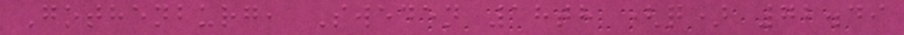Gothenburg, Sweden 18th (q) 72.49
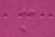m
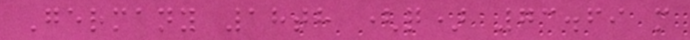Germany 18th (q) 73.69 m
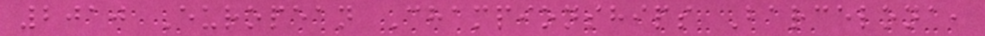2010 European Championships Barcelona,
